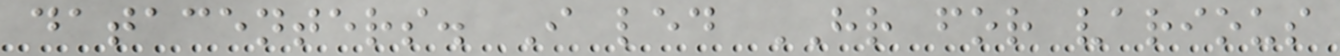datacenters. I led HR for various
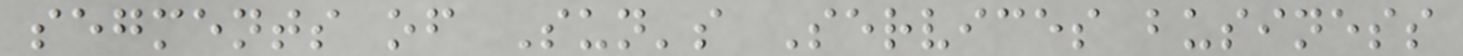segments of Sun's Services business
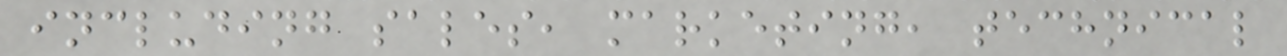including sales, marketing, technical
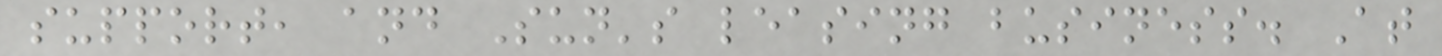support, and Sun's leasing business. At
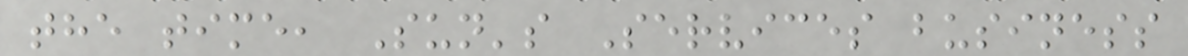the time, Sun's Services business
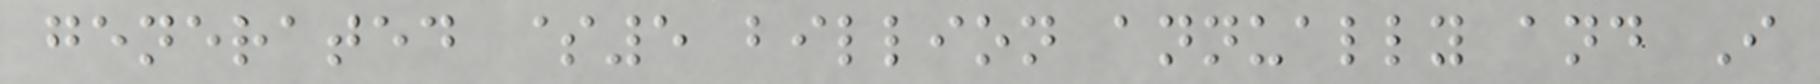generated $5 billion annually and I
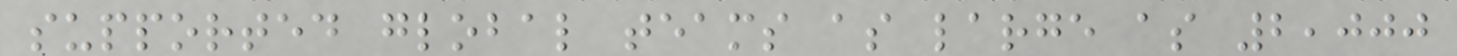supported global teams as large as 2,000
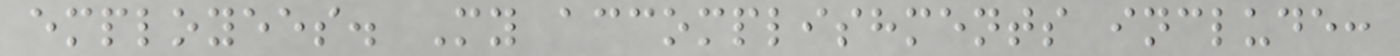employees. My accomplishments include:
